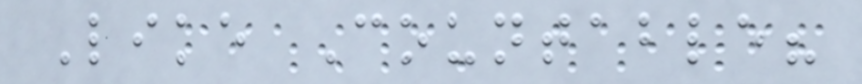Like Countable?
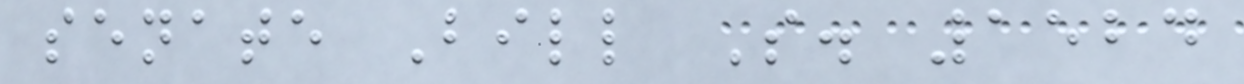senate Bill S. 1524
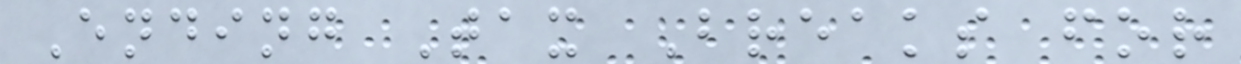Ending Tax Breaks for
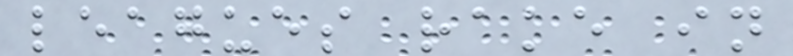leagues rake in
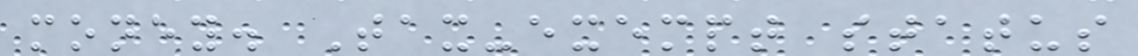money. Tax-exempt status
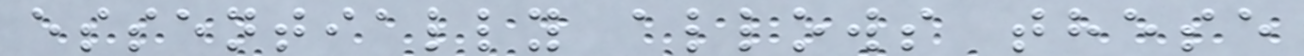essentially allows these
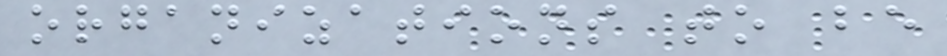organizations to be
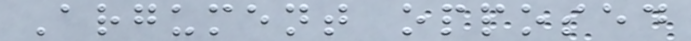Argument opposed
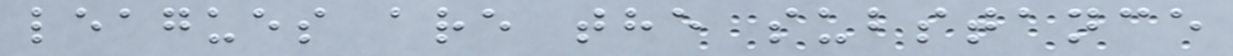leagues are the substance
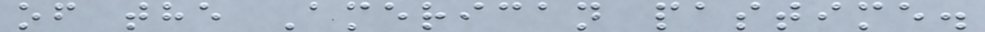of the American pastime.
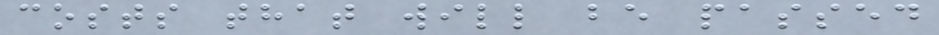costs that will be passed
